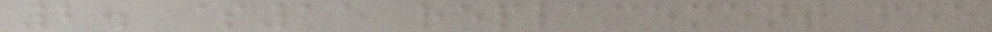2. $15 replacement fee
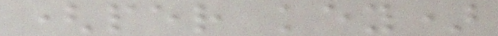(per key)
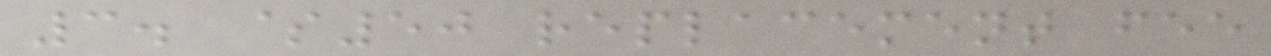3. $50 replacement fee
